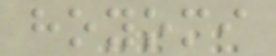hoyomi
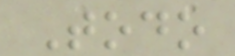Todo
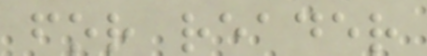for reader
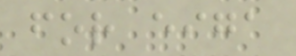for eiga
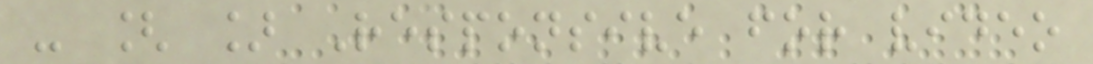- [ ] Responsive for video
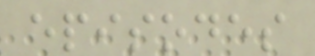episodes
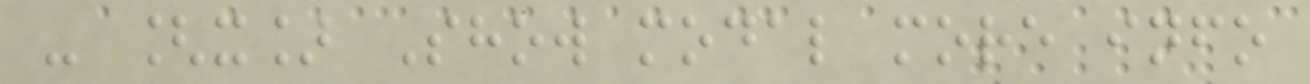- [x] Show modal more info
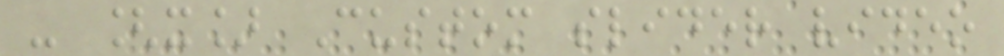- [x] Custom slider video
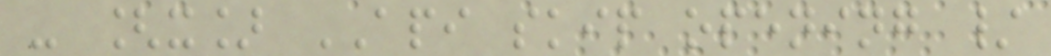- [x] API skip opening /
